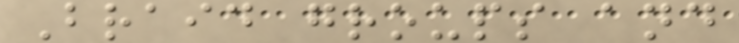Braid groups and
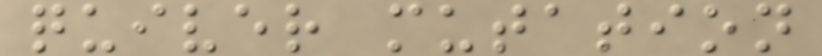quiver mutation
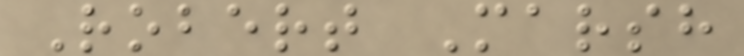Robert Marsh
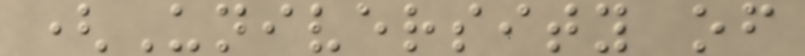(University of
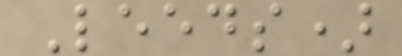Leeds)
